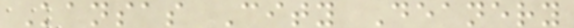Kansas City Deanery
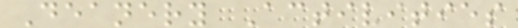Deanery Activities
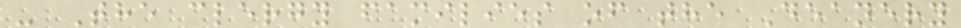- The clergy families of the Deanery
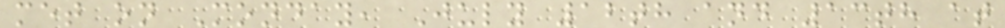met on Monday, July 12th and 13th at
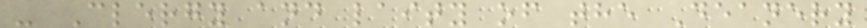- Clergy and laity of the Deanery
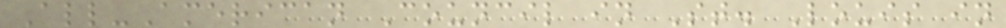All-American Council in St. Louis in
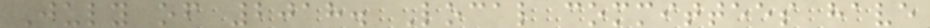July of 2018. Local committees have
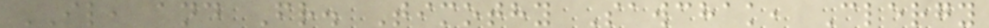IL, and Fr. Timothy Sawchak, Clergy
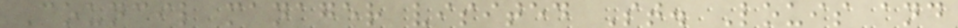Council manager visited St. Louis and
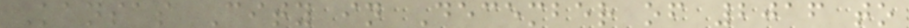Kansas City in December of 2016 to
